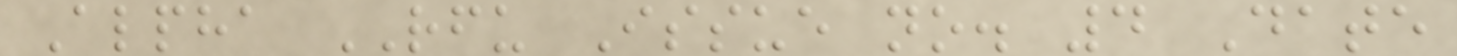Alpha RFU Issue no. 4 Date
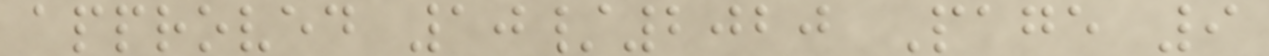approved 10/2020 Page 9
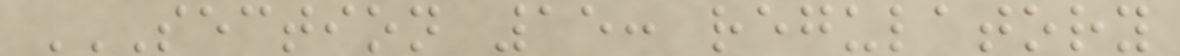SECTION 15: REGULATORY
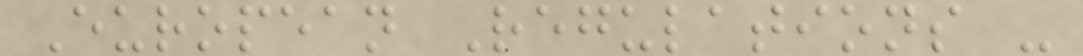European Regulations -
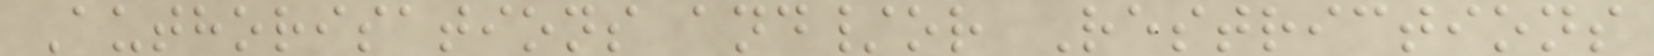Authorisations and/or Restrictions
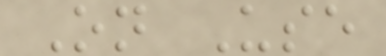On Use
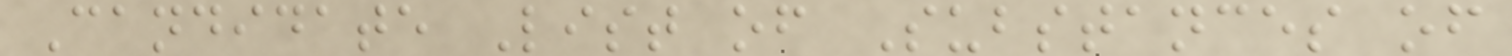Candidate List of Substances of
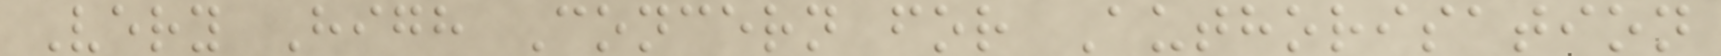Very High Concern for Authorisation
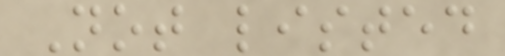Not listed
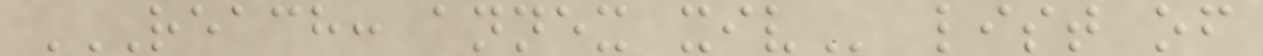REACH: ANNEX XIV list of
